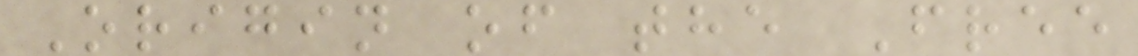Origin of the Free
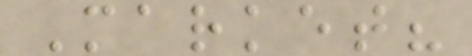Market?
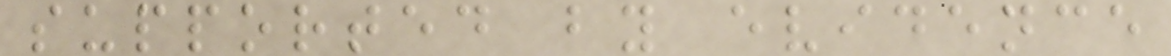supported by evidence
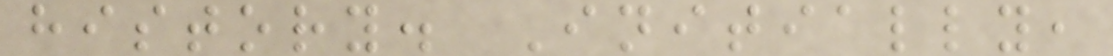history. Initially,
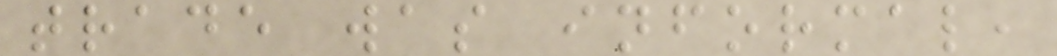trade was informal,
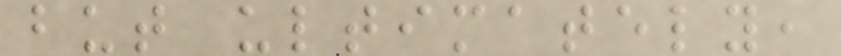but ultimately,
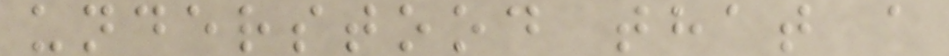understood that a
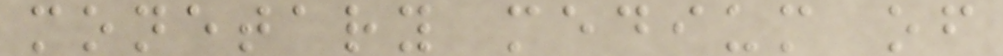monetary medium of
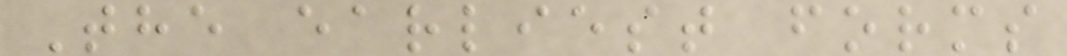The earliest forms
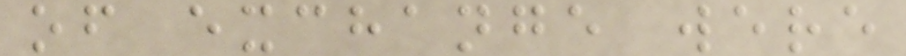of exchange were
